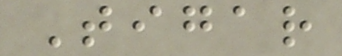Tigar
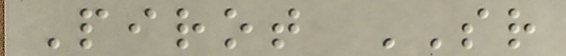Pirot SR
